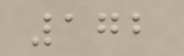172
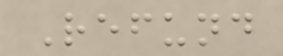Refund
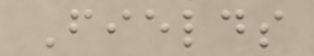Fields
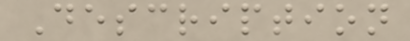Description
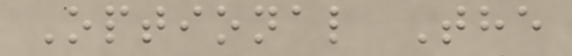Optional The
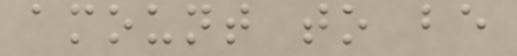amount to be
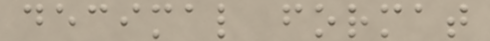decimal format
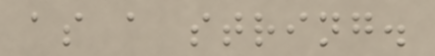as a string.
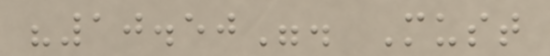"10.50". Must
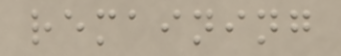remaining
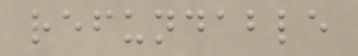refundable
